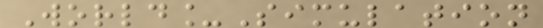World_Simulation
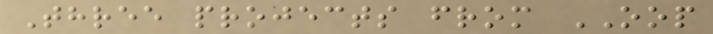Three projects from OOP
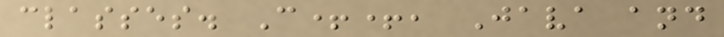classes. C++, Java and
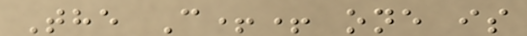The C++ one is
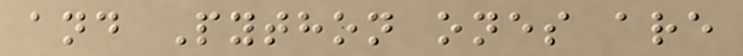and Python ones are
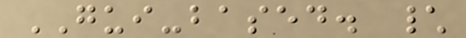GUI-based. \
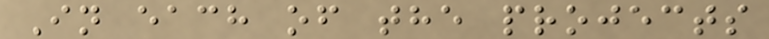In each of the projects
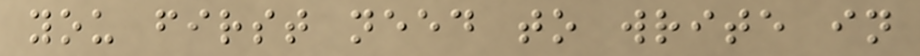you first need to write in
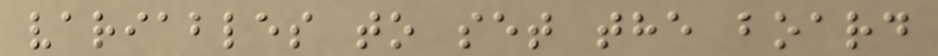variables to set the board
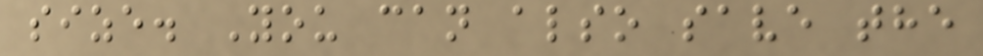size. You can also save the
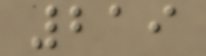219
